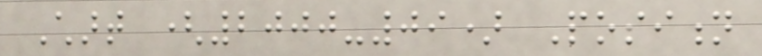Chart (2000-09) Position
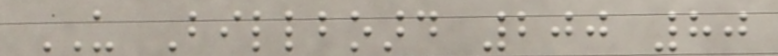US Billboard 200 80
